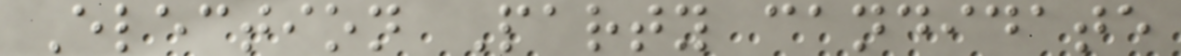Election Party candidate
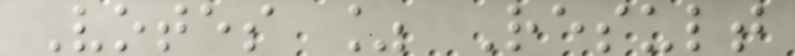Votes % Result
